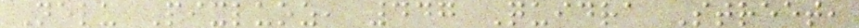Nelu Pixluoz, 447 Quidra Street,
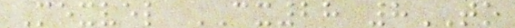Mexvel CX28 8TO
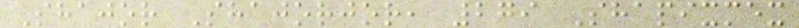Shajor Shajorjor, 279 Shapixmex
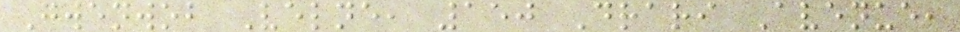Gwenwob Velne, 150 Drari Avenue,
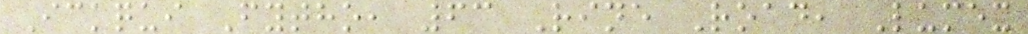Ickqui Fytho, 63 Rine Road, Lumex
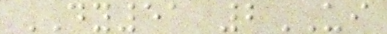DY51 2UI
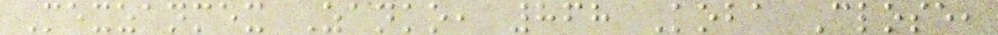Mexzanmex Zanko, 868 Koba Close,
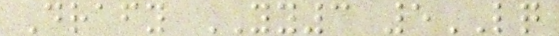Drafy YY3 5LQ
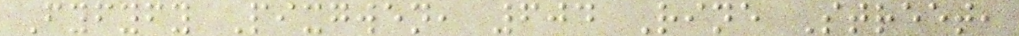Fyfyfy Pixgwen, 604 Rine Street,
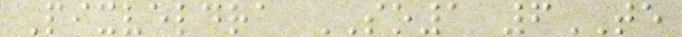Pixveldra SO1 6TE
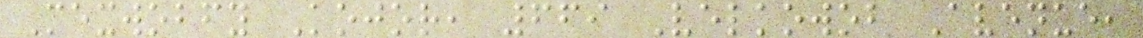Mexwobfy Kojor, 669 Velkowob Avenue,
